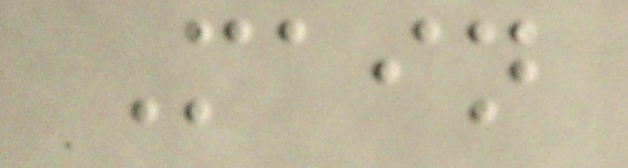Main
